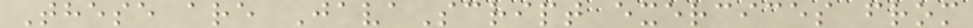These are JavaScript exercices from
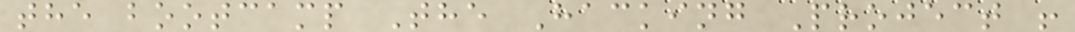the bootcamp The Hacking Project !
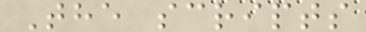The scripts
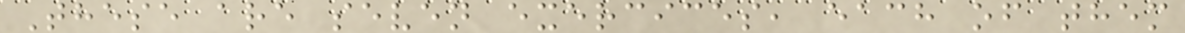These are seven exercices, each of them
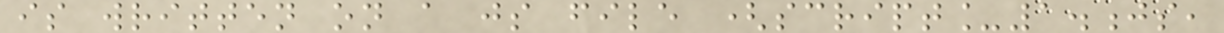is written on a js file (script_1.js,
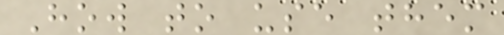How to use them
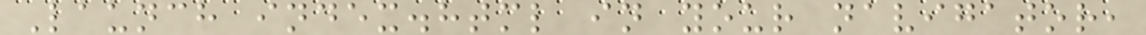Launch index.html in your navigator,
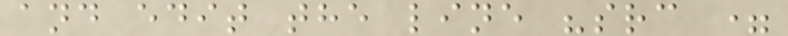and edit the line "src =
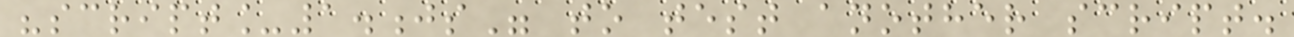"script_1.js" to test another script.
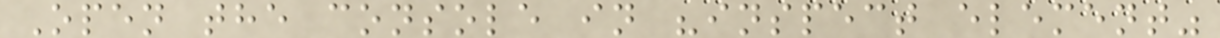Open the console in "inspect element"
